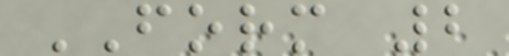FORM 2
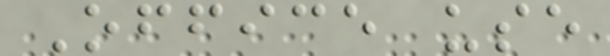Office use
